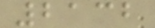2132
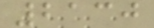2130
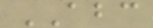ABC
